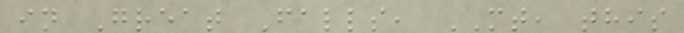in Great Falls, MT, this
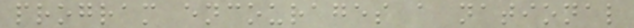program encourages a national
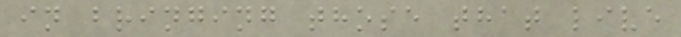in bringing those that live
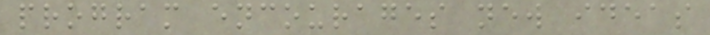program encourages new ideas
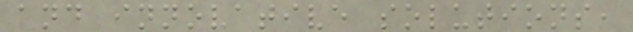and innovative solutions,
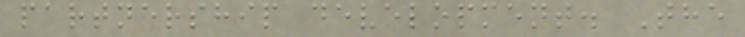partnership development. The
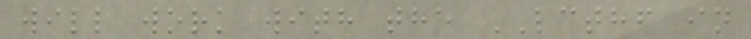will work with the LCTHF in
